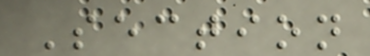Section
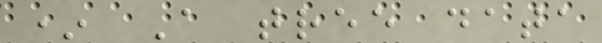* A tree data
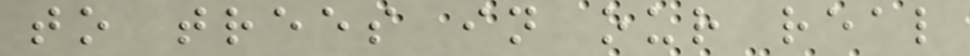to trees in our real
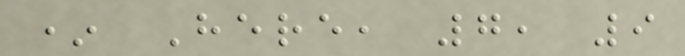* Here, 7, 9
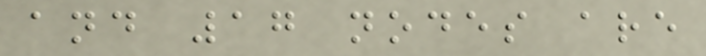and 17 nodes are
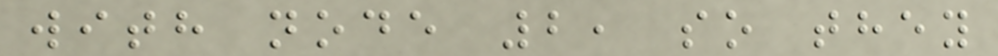with node 2, so they
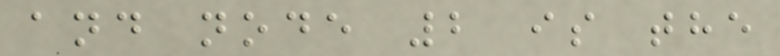and node 2 is the
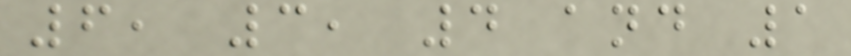6, 3, 4 and 1
